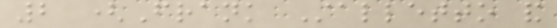2 (Frank Stalletto and
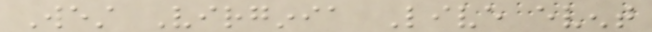West Virginia Live event
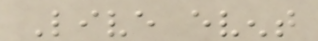Live event
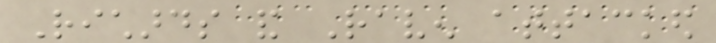Richards and Raven attacked
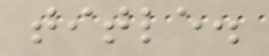title.
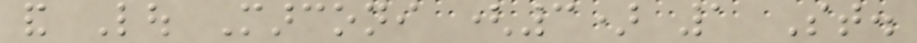and Lou Marconi (3) 1 St.
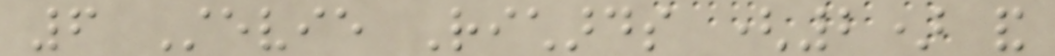6 Stevie Richards (2) and
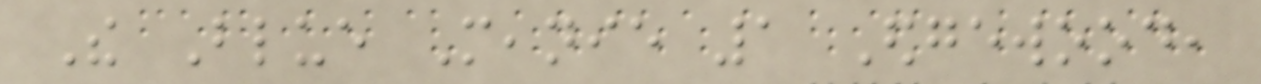The Blue Meanie 1 Edgewood,
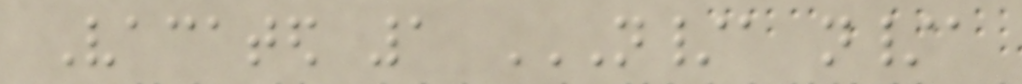Vacated 1 N/A N/A
